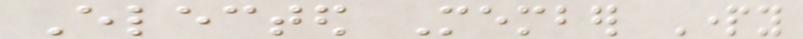Elected Member Party
